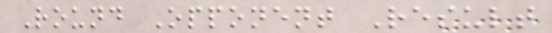Round Opponent Result
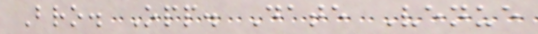Bro. Opp. Date Venue
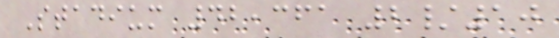Stadium 42,361 2/10
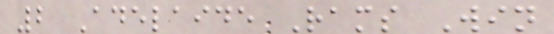2 Adelaide Rams Win
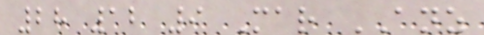28 12 9 Mar ANZ
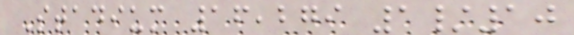Stadium 16,279 1/10
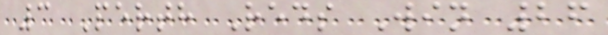3 Perth Reds Win 26
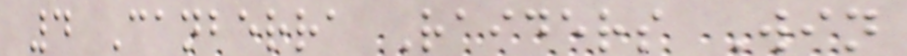4 Canberra Raiders Win
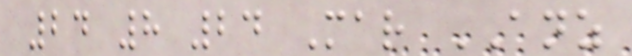24 8 24 Mar ANZ
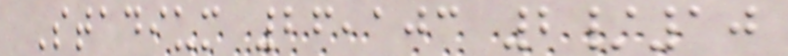Stadium 26,103 2/10
